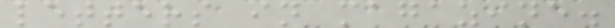letters in magazine.
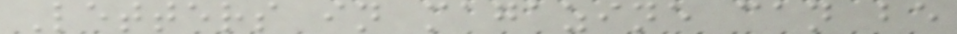Letters in magazine can be
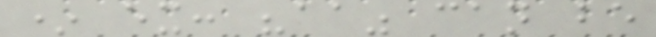* ex: "aa" can be
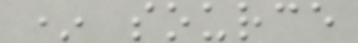* source
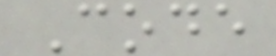Code
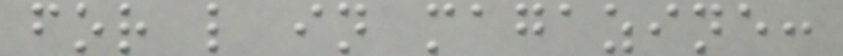for l in magazine:
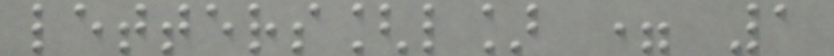letters[l] = 1
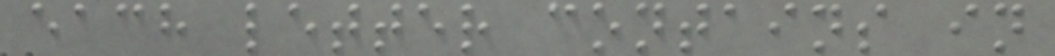each letter contains in
